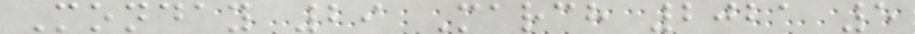Monday 29 March 2021 5
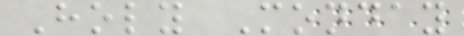Holy Monday
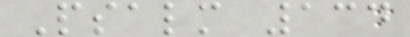Psalm 134
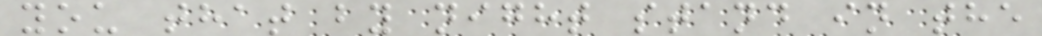you that by night stand in the
